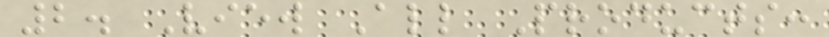2. View All Products:
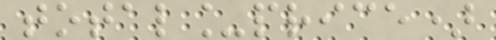total_price)
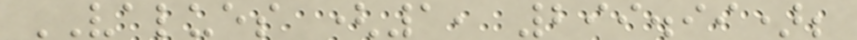VALUES (1, 299.99);
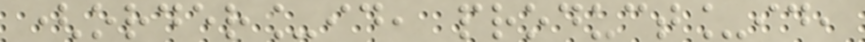(order_id, product_id,
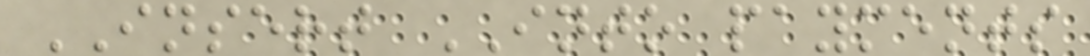INSERT INTO payments
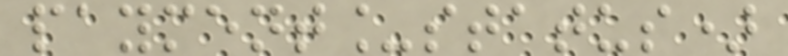payment_status)
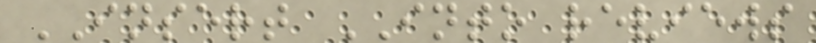INSERT INTO reviews
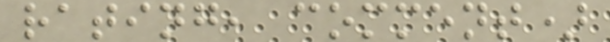rating, comment)
